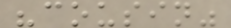"cousin"
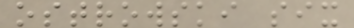ostrowski six
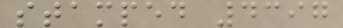stamped 4397
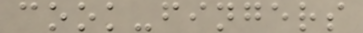cook-fingers
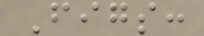Figs:
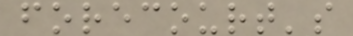forecourt's
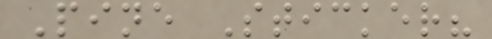Pine Sticker?
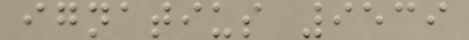ignatius 9539
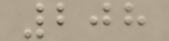208
